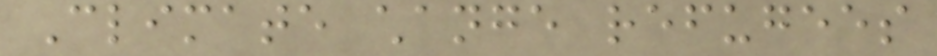Climate change refugees
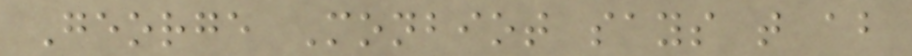George Monbiot says that about
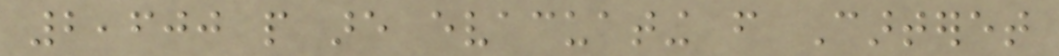2,600 people are evacuating from Carteret
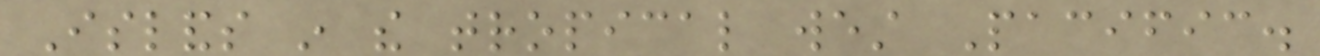Islands in the tropical west Pacific.
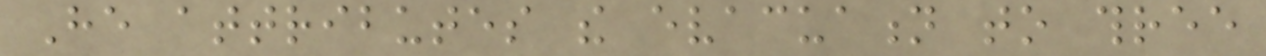He attributes the evacuation to three
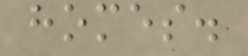homes.
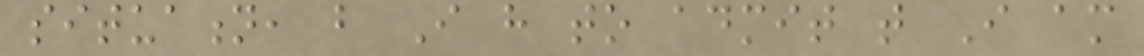situation, but I have to admit that I am
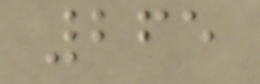265
